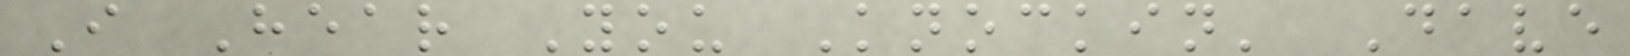I Hear You Knockin' Dave
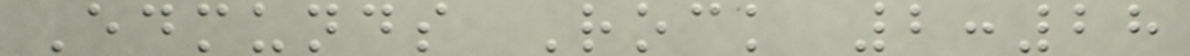Edmunds Rock 2:28
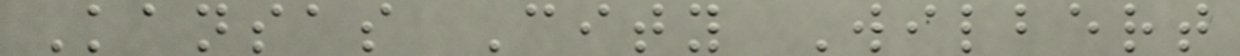Kansas City Wilbert
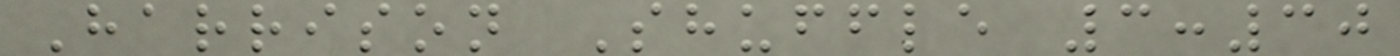Harrison Shuffle 3:30
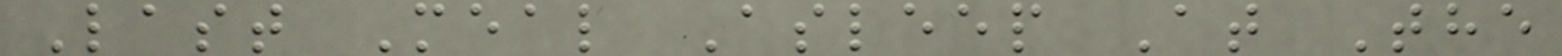Last Meal Asleep At The
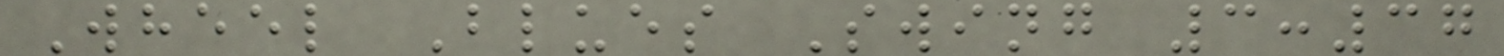Wheel Blues Swing 3:37
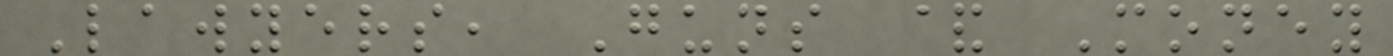Lawyers, Guns & Money
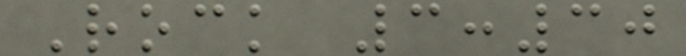Rock 3:30
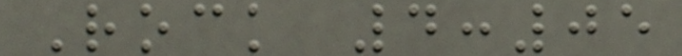Rock 4:05
